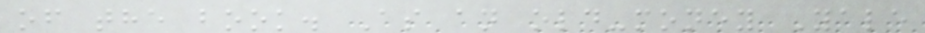of the book. As an old-money Yale
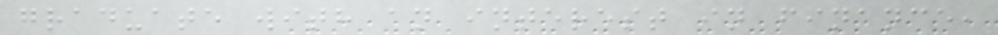graduate with an interest in finance,
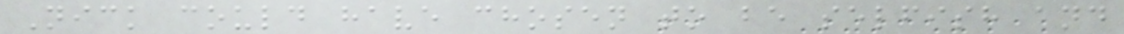Nick could have chosen to be selfish and
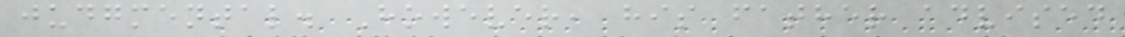judgmental. However, his father advised
